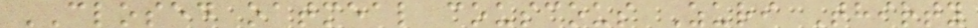CLOSED oatmeal couscous Zuri Thirty
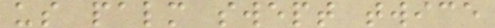us palm swept twice
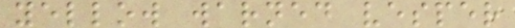yellow warned vesper
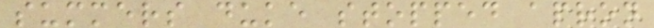summers duke stopped apron
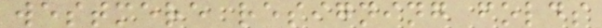westmere resigning folds
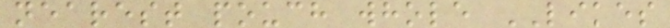nearest pouch whole LIKES
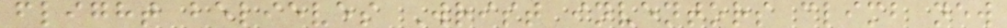flight believes Wrist inventors climb new
